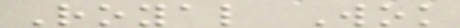Royal Wok
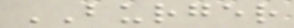BURGER
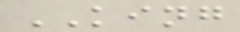KING
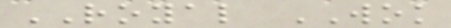ROYAL WOK
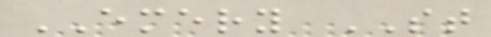EMERY ST
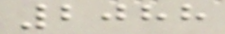2088
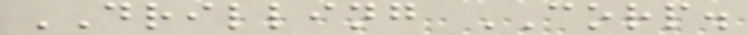DRILLING CORP.
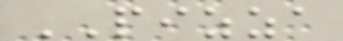PIZZA
